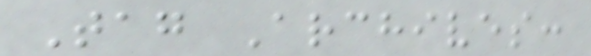Tag Archives:
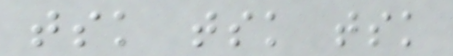tsk tsk tsk
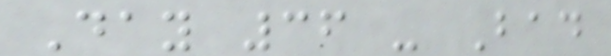Day 36 - Bad
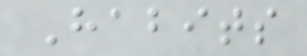Habits
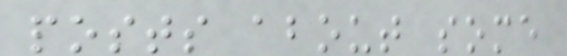posts about some
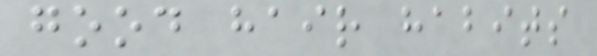good hair habits
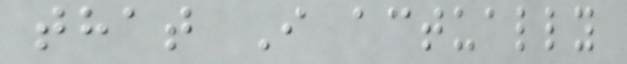that I actually
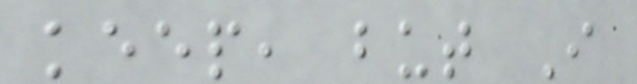keep, but I
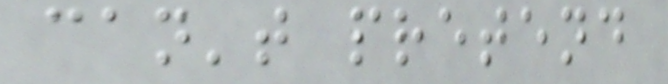can't pretend
